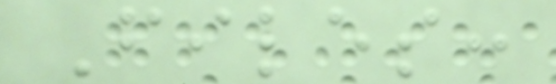Files:
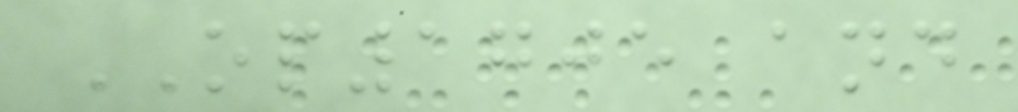OP1705 and
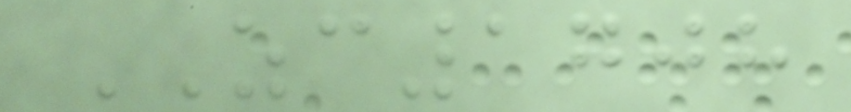ZC1708
